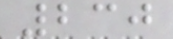230
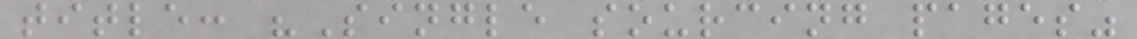title: "Single sourcing pages"
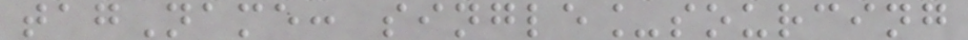tagName: single_sourcing
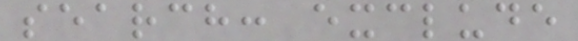search: exclude
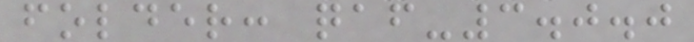folder: qaf-3.0.0
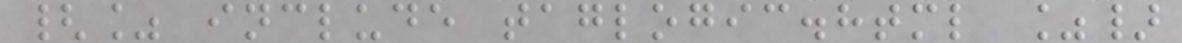{% include taglogic.html %}
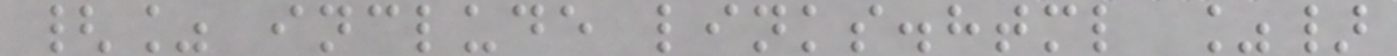{% include links.html %}
